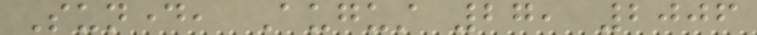Sunday, August 27, 2006
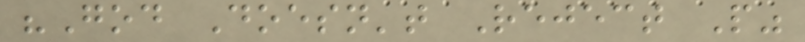"God Doesn't Reject People"
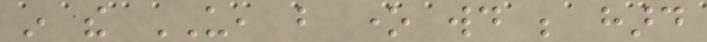in the US, but one would be hard
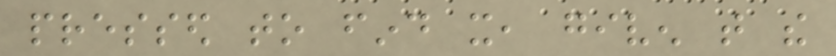pressed to find it, given that the
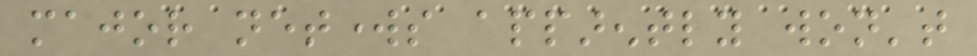major networks apparently won't
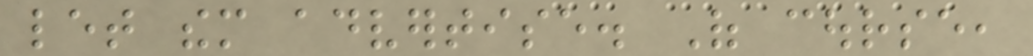let them advertise. Of course,
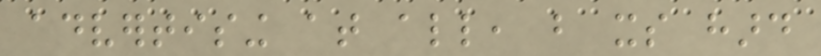advertising at all, but its hard
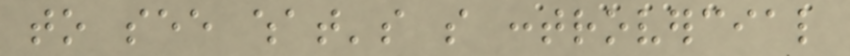to see what's so controvercial
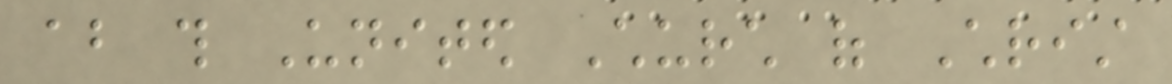about this United Church of Christ
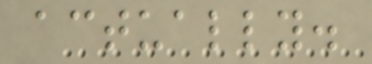actually.
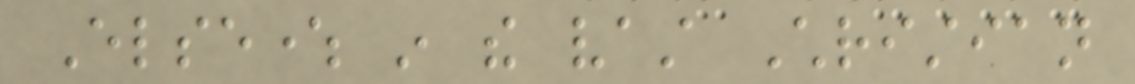Elsewhere in the vast Christian
